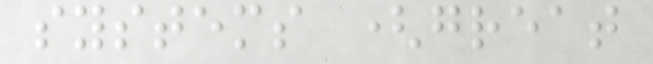systems (great
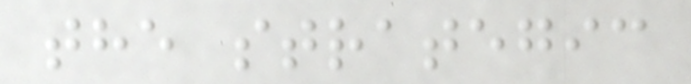the strategic
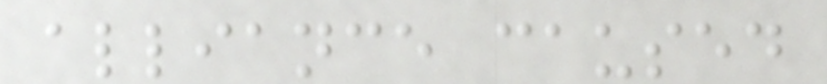alliance caused
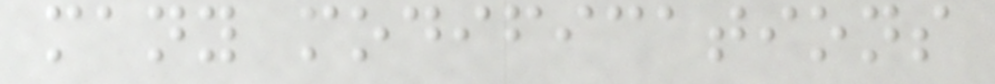many modifications
